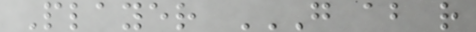Player G AB R
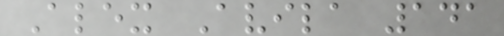Alex Avila 141
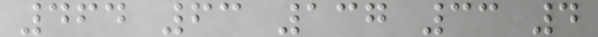464 63 137 33 4
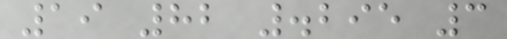19 82 .295 3
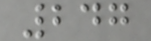247
